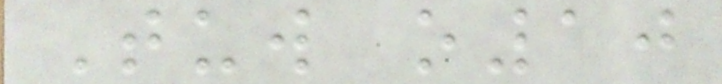Tuw o10
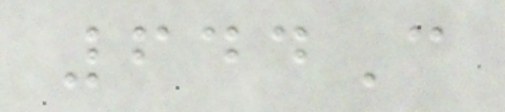644C
